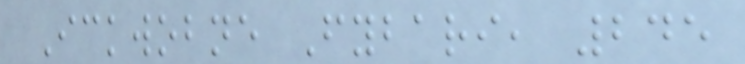Ickwobne Fybari, 245
